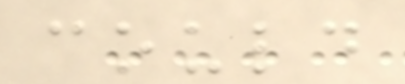could
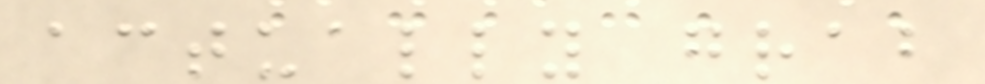actually grab
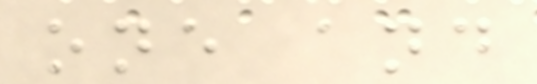one and
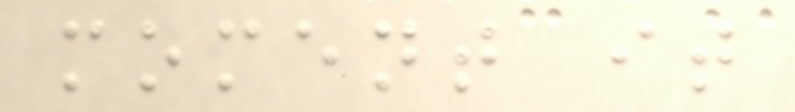moment it
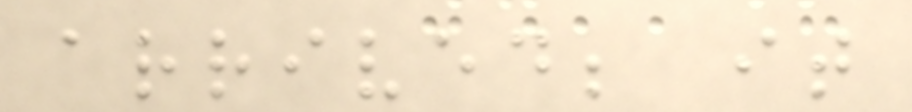arrived; it
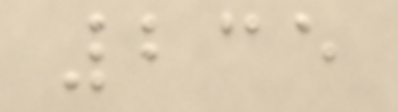235
